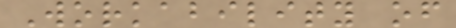Workability of
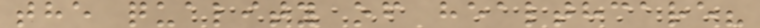the quality of healthcare?
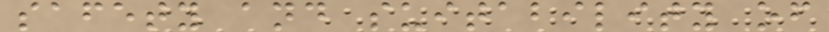safety and suitability of
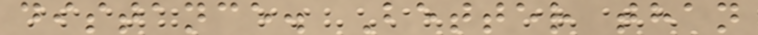distance. Better than
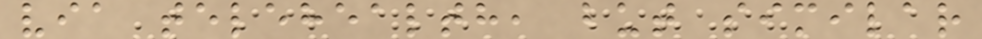via telehealth, but similar
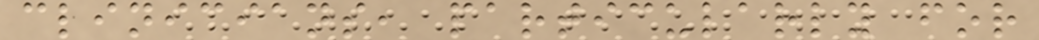clinicians, particularly for
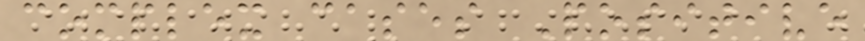complex cases Positive
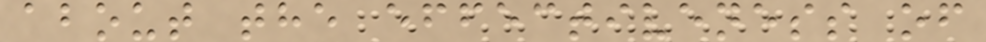about the effectiveness of
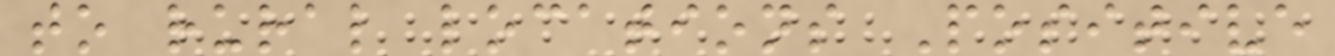to rural locations Positive
